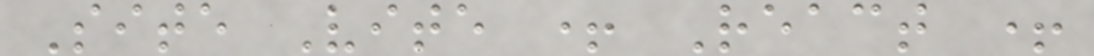Site Vite + React +
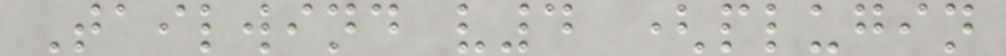Tailwind v4 (plugin
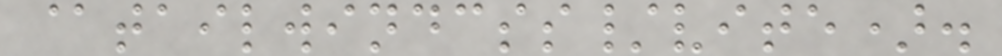@tailwindcss/vite).
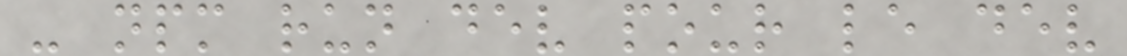- npm run dev pour le dev
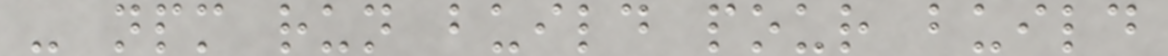- npm run build pour build
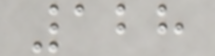128
